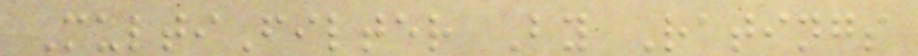MultiFilter By Ratings
